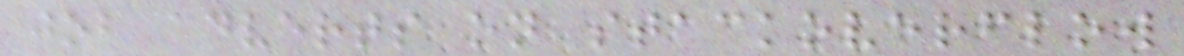job adverts on stackoverflow
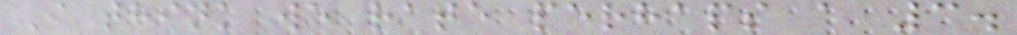I think we rate perhaps a 3.
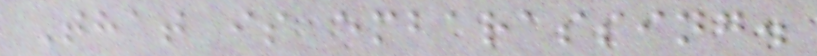That is embarassing.
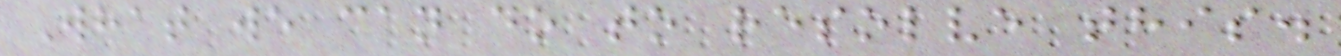What we can do to resolve this.
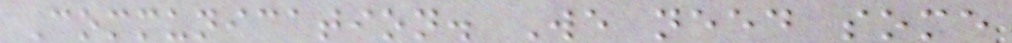Communication. We need some
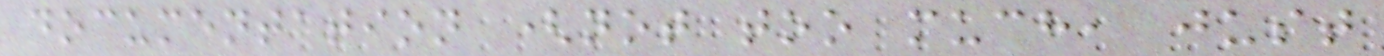documentation (not too much, just
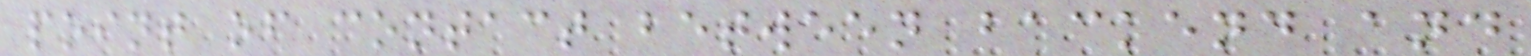point of contact between backend and
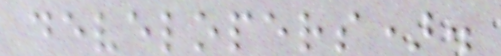developers).
